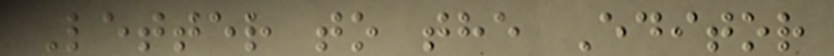Letter to the Editor
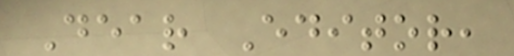Dear Editor,
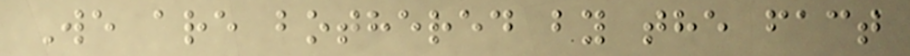We are bothered by the fact
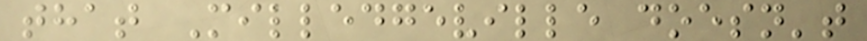that Milledgeville doesn't
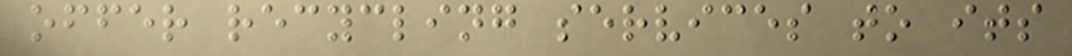offer recycling services to its
